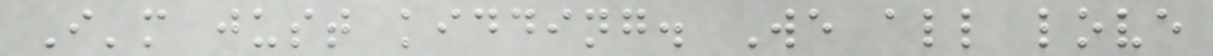I'm just kidding. We all love
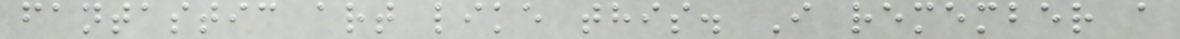fantastic art like this. I remember a
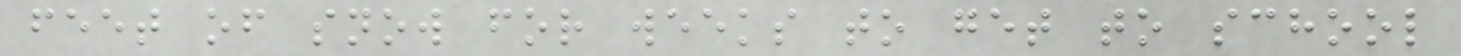feet of snow for weeks to get to school
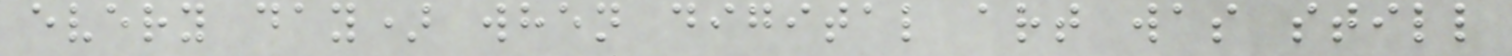every day) when digital art was still
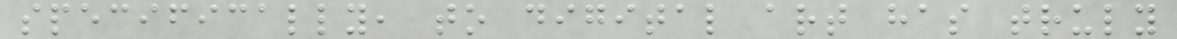specifically, to digital art has truly
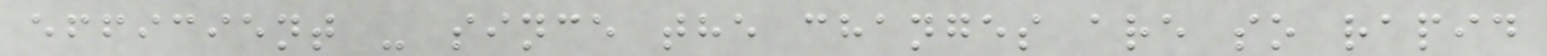efficient - since the changes are so rapid
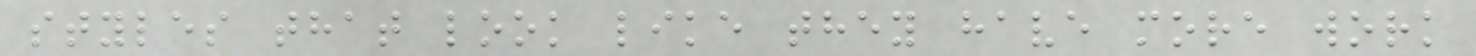styles that look like they have more work
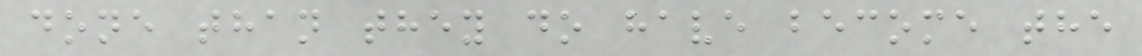done than they do have become the
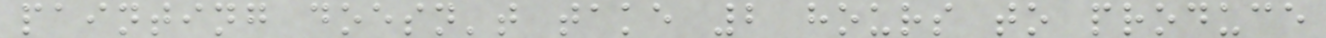painting doesn't take 2 hours to produce
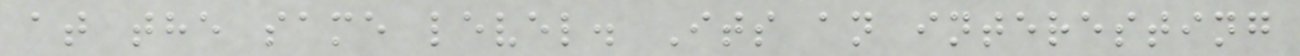at the same level. Its an interesting
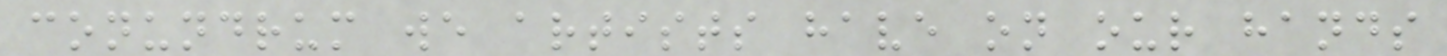conundrum we artists have on our hands
